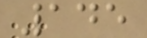145
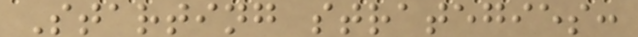Starting strategies:
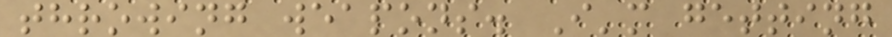throwing weapons. I'm getting
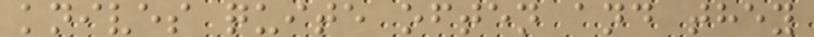knives quite often and they
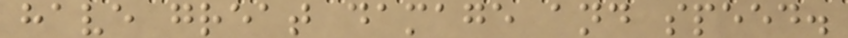have great damage and speed.
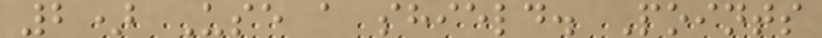2) Use a shield. Points
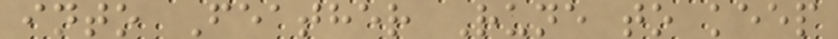into Feather Rune to keep
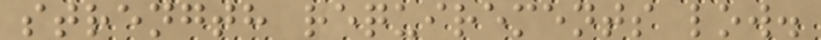strength requirements low.
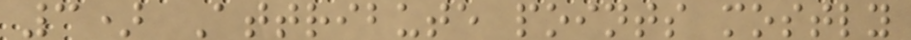3) Attribute points mostly
